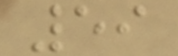59
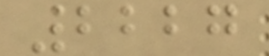2227
